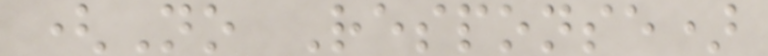(No Response)
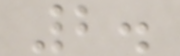2.
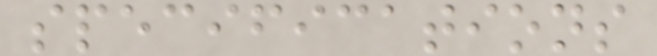specifications
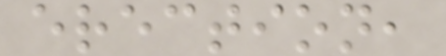erection,
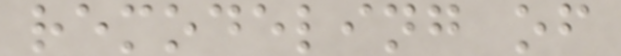remodeling of
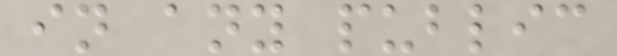in any public
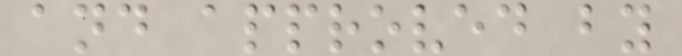and approved by
